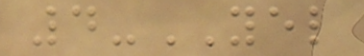4-YEL
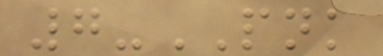7-PNK
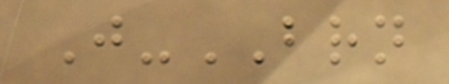J-BRN
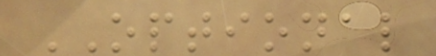OPTIONAL
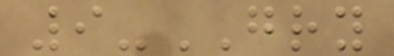9-GRY
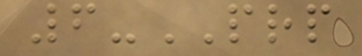6-PRP
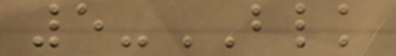5-BLK
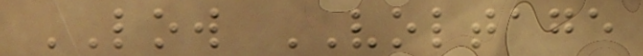LOW VOLTAGE
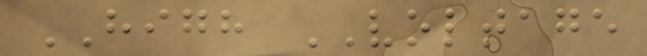HIGH VOLTAGE
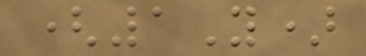(1Y)
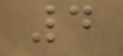4
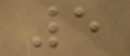5
